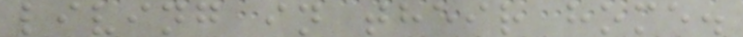living in their home.
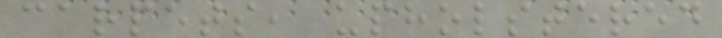carpets, upholstered
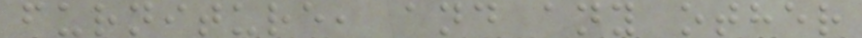furniture, and any other
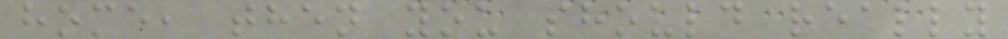home, then you should really
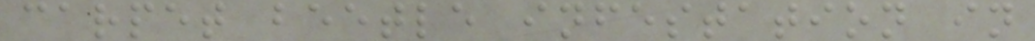carpet beetle infestation in
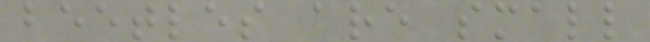beetles are small
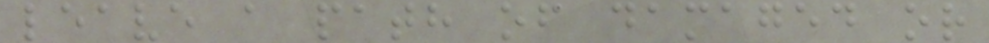leave a path of damaged or
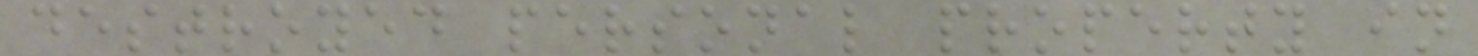destroyed personal property in
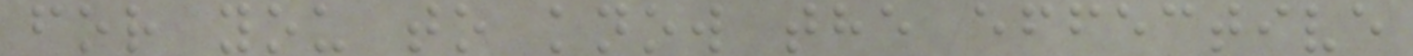for you to know the effective
